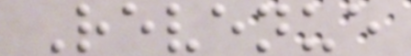Revenue
